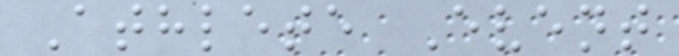Athlete Event
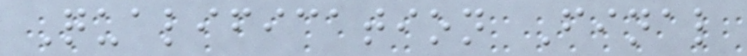Qualification Final
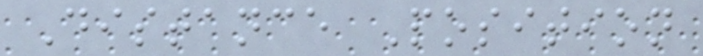Distance Position
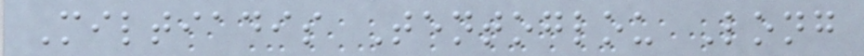Miltiadis Tentoglou Long
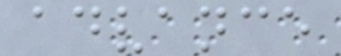advance
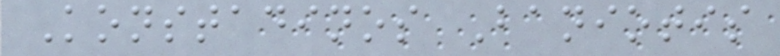Konstadinos Baniotis
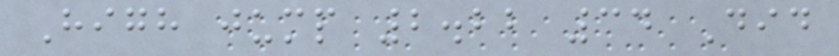High jump 2.22 34 Did
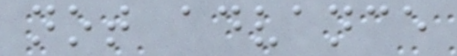not advance
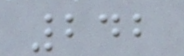242
